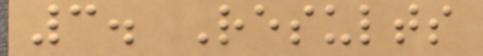3. Results
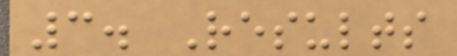3. Results
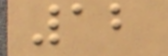12
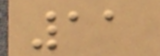11
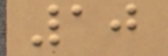10
